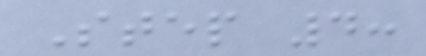Step 4:
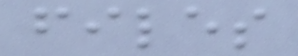files
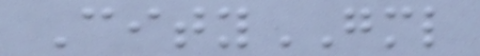CityGML
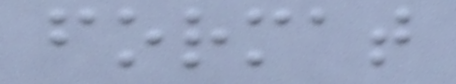format
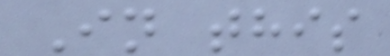In this
